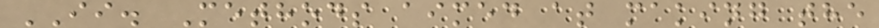II. Methods aimed at making the
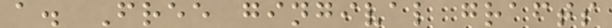a. Free gingival grafts
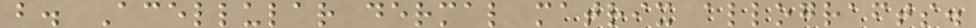b. Acellular dermal matrix allografts.
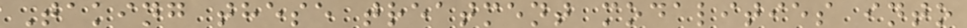Taking these treatment modalities into
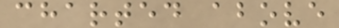charted above
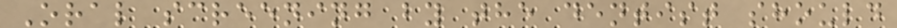Oral screening by the dentist should
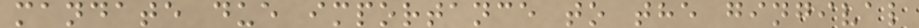mandate due importance to the gingival
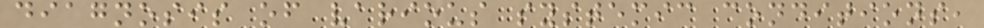diagnosis of various systemic conditions,
